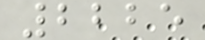2225
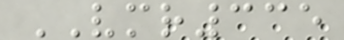VMR335
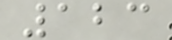123
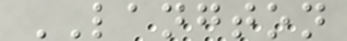LANGTON
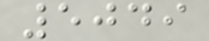5049
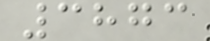3873
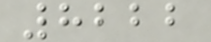8222
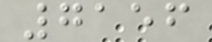7156
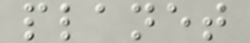planet
